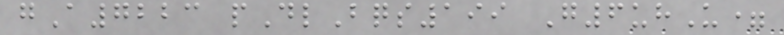gA7223 pDlBqs199 G6uhU=
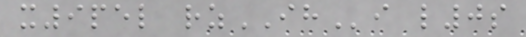x9pel rzIHi l0s
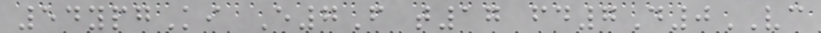54ypgKi E7F t17 fd7D0VC
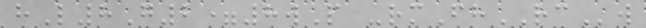hL8G2=8wP -rmFhRCw
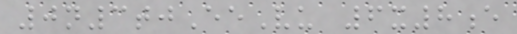0n3tjEeVu 6x8e
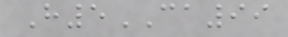H5CA99
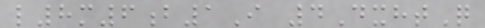l8m6b1I 4DxhtQ
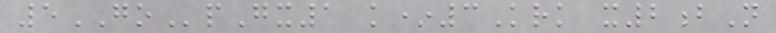5GOpGx1 k*3Krk x2bN
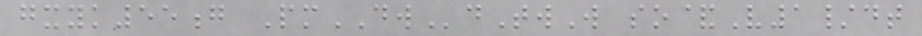gxyk55g PmDWdTwW so&V1/dt
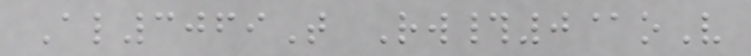Al3069T Rw#0@oV
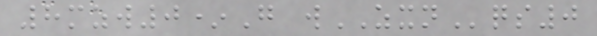8mzw0*G wZXNqs0
